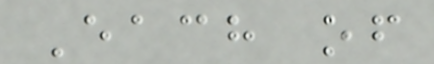Each of
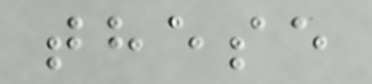these
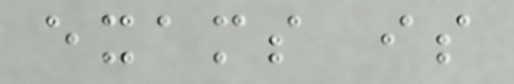exams is
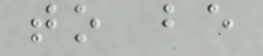to be
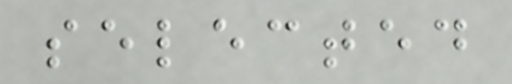selected
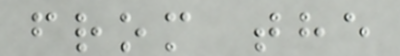from the
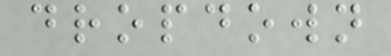dropdown
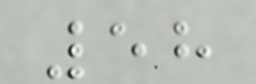58
